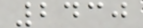2430
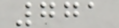771
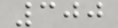300
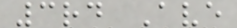3rd Ave
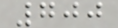700
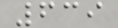639
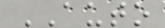AUTO
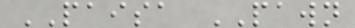PAISA PAWN
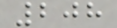208
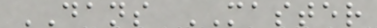DANS MASTER
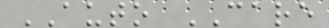AUTO CARE
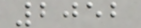2052
